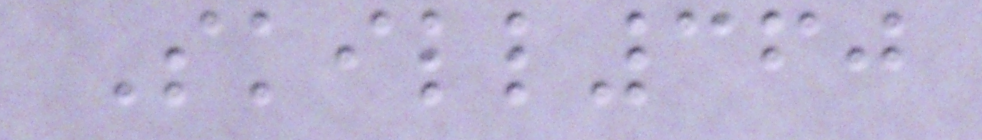Skill360
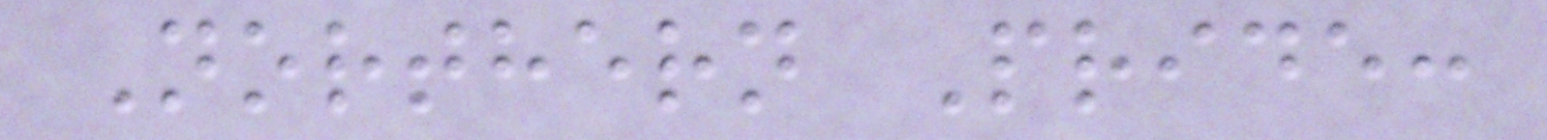Northern Pride:
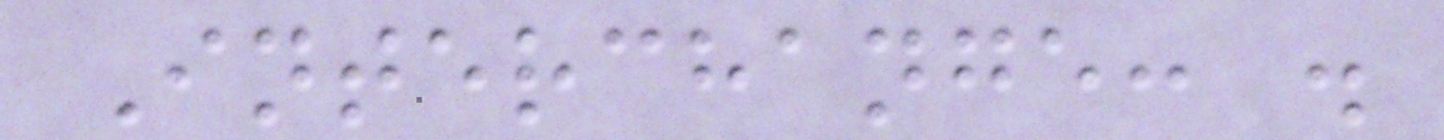Interchange: .
